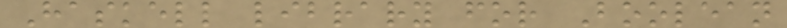Haskell library for Boolean
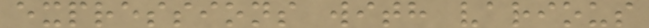expressions with various
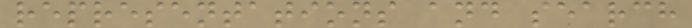representations and search
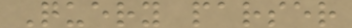Query parser
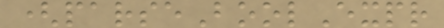(parseBoolExpr
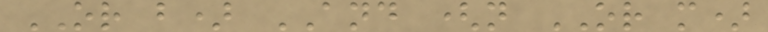OR b) AND (n OR m)
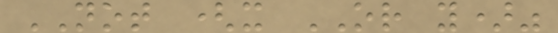NOT (x OR y)"
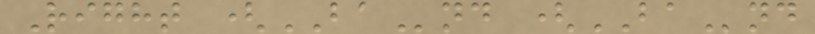Right (BAnd (BAnd
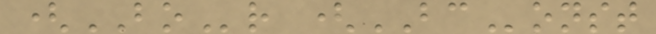(BOr (BConst
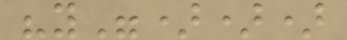"y")))
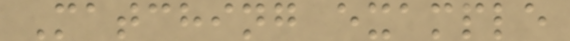Matching example
